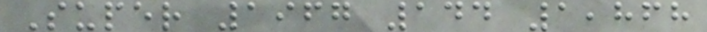Super 1967 144 1,868
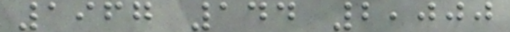1967 144 2,000
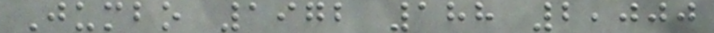Jumbo 1972 188 2,000
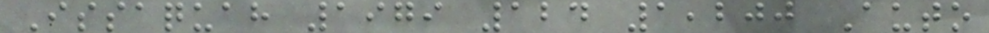Issaquah 1979 124 1,200 Auto
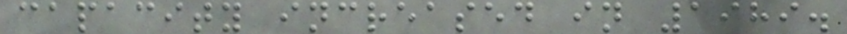capacity increased in 1989.
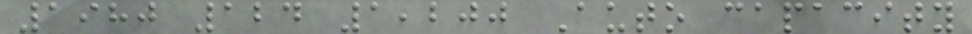1980 124 1,200 Auto capacity
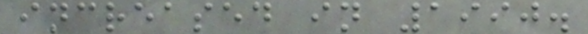increased in 1990.
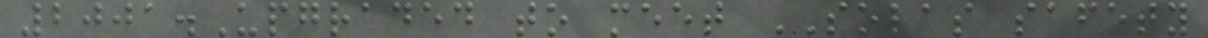2001.Upgraded to meet SOLAS safety
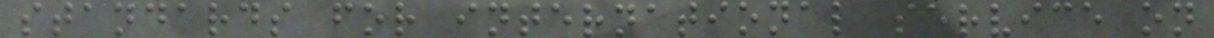standards for international service on
